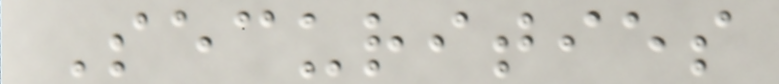Securities
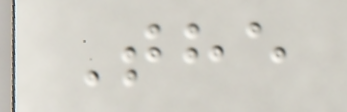The
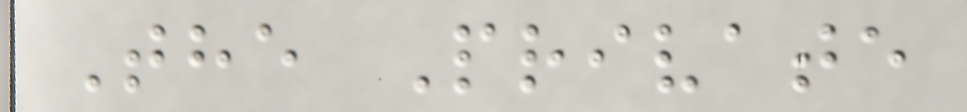The Private
